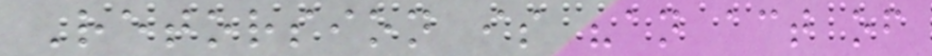Retorsion is "an act of
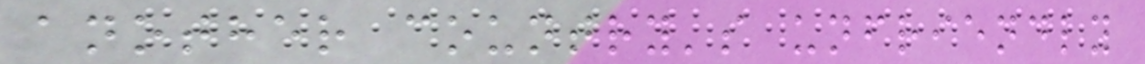another country's unfriendly
